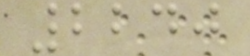2240
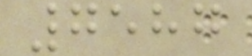7587
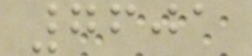7601
